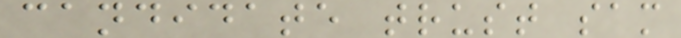candidate trust sam
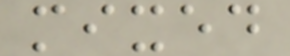mixed
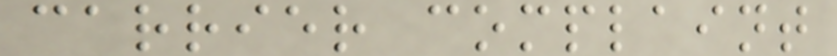carrier complaint
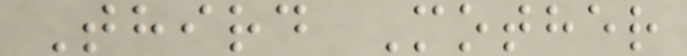Third Mother
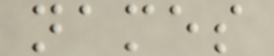names
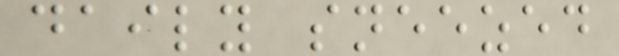daily sneezed
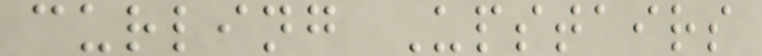curling Upstairs
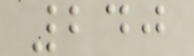240
